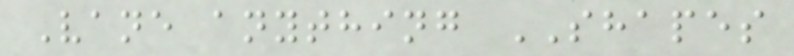Vane anything SHAPES
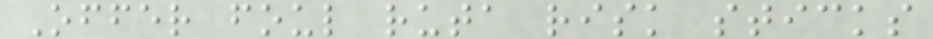Offer foul ruta risk sticks
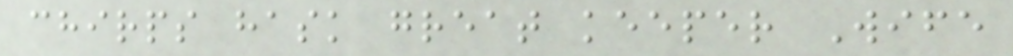chirps hask great keeper Wife
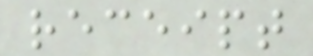receipt
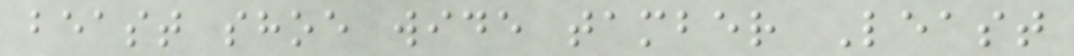beast shoe wide tamber Least
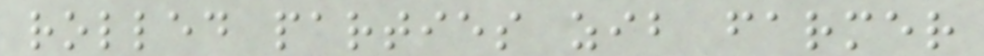rolled parties zib farmer
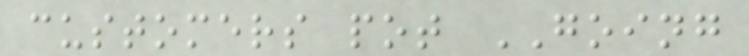customers pot GOING
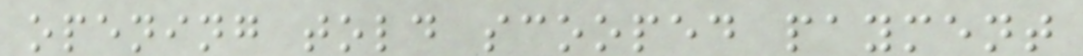opening told scooped payment
